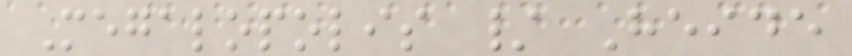Megalopolis / Heide
